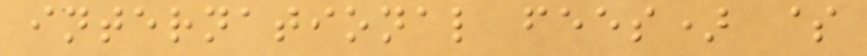international fees) $
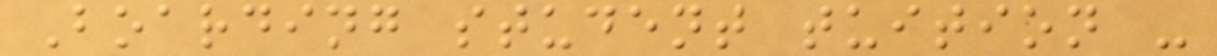Boarding student tuition -
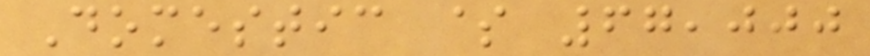Domestic $ 67,000
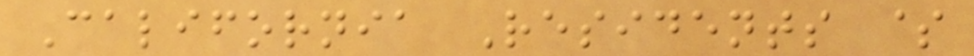California Residents $
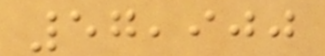57,900
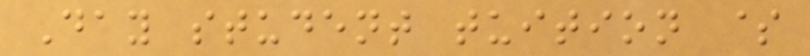Day student tuition $
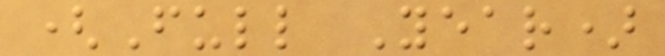(Full Year)
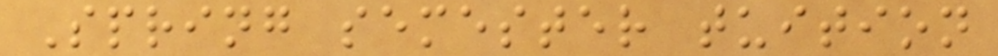Spring semester tuition
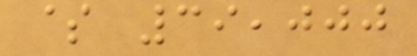$ 39,000
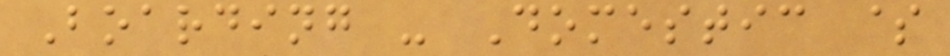Boarding - Domestic $
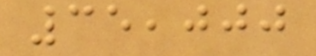35,000
